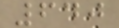640
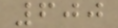600
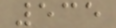535
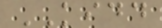KIDD
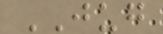JUG
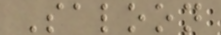Saloon
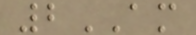2AM
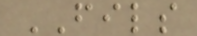FILS
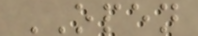OPEN
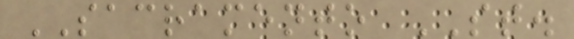SACRAMENTO ST.
